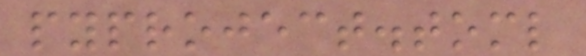pyproject.toml
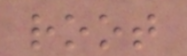root
